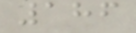186
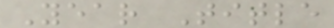Year Title
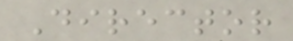Director
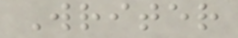Writer
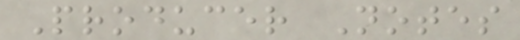Producer Notes
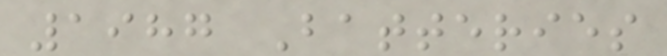1987 Batteries
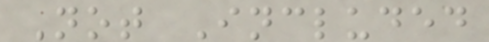Not Included
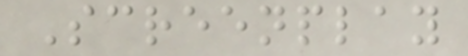Screenplay
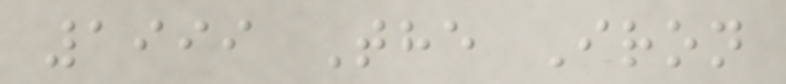1999 The Iron
